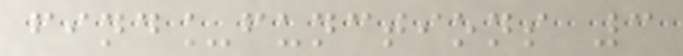find_functions 3
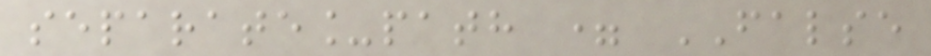separate_path = FALSE
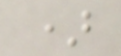)
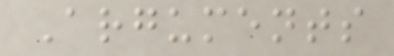Arguments
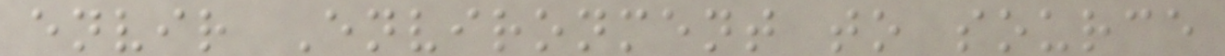envir Environment to source
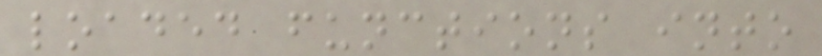loaded functions into
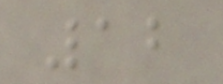12
